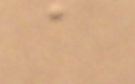a
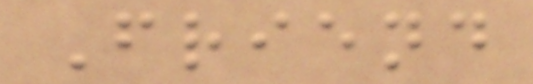Friend
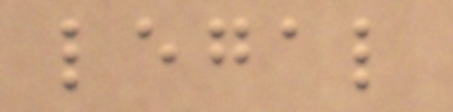legal
